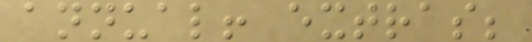annual! extras;
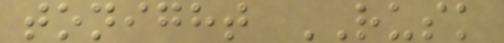tonight RUSK
